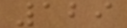129
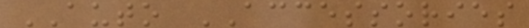AUTO ACCESSORIES
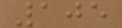105
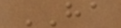HA
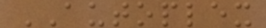AUTOPLEX
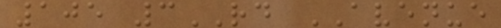105 3RD AVENUE
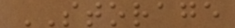STORAGE
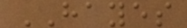HAYES
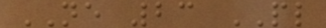NE 23 PL
